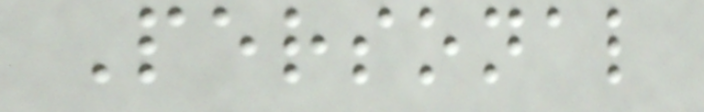Personal
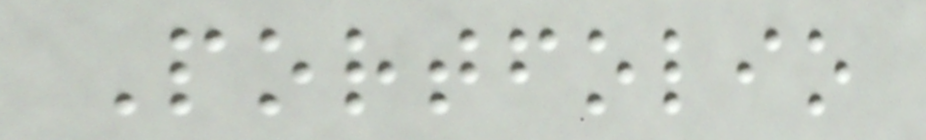Portfolio
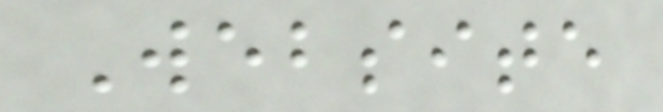Website
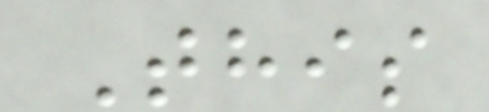This
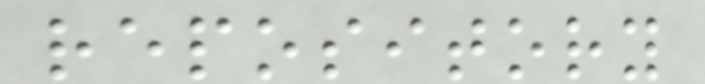repository
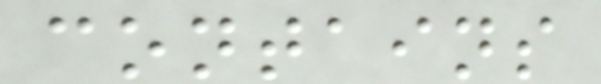contains
